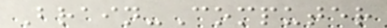Brain-Computer
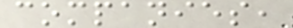companies,
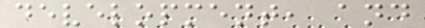development, and
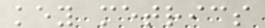key metrics
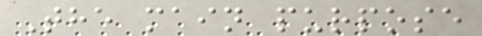The main purpose
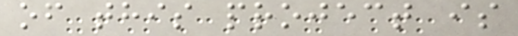of this project is
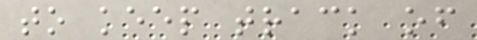to keep track of
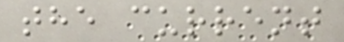the current
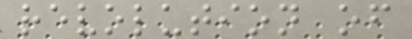revolution of
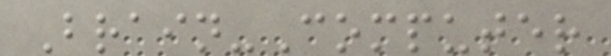Brain-Computer
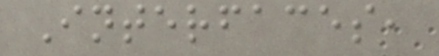Interfaces,
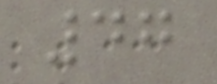47
